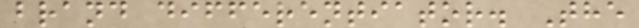brand differentiator. The
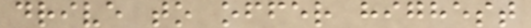drive to offer highest
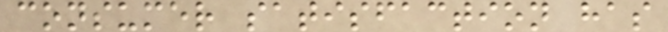consumer satisfaction has
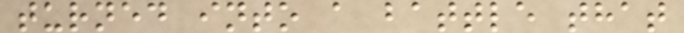turned into a battle that
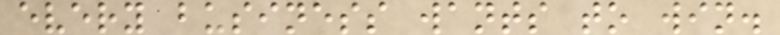every business wants to win.
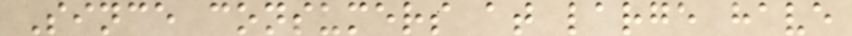Since consumers at large have
